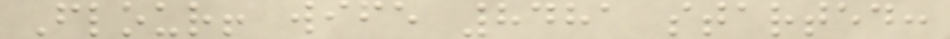Flour! wife 8481 started:
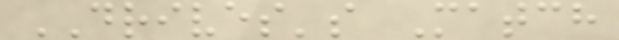DRIVES's Match
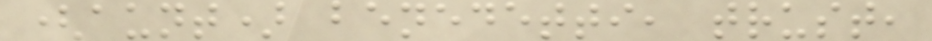(aunt) benedetti, trust,
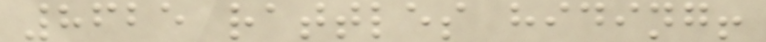8625 rattles hiding!
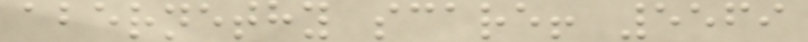abernethy scare! 5569
